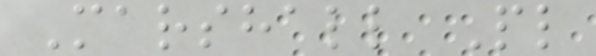Marshall Pl
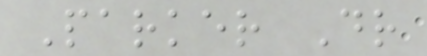Parker Dr
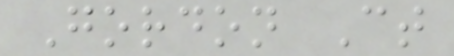Gordon Ct
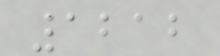1212
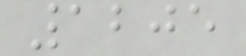1205
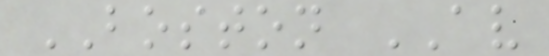BOSTON AV
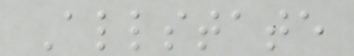Allstate
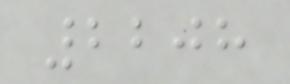2208
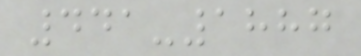441-1887
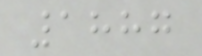1887
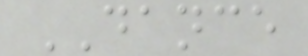DANCE
